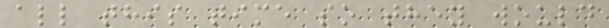all this time so they would
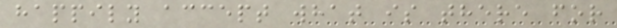happily accept what is there for
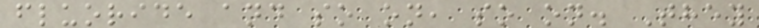fluoride and so on, so on. They
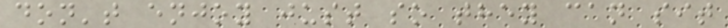don't enjoy just so they can sit
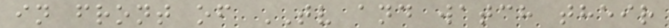in front of TV and watch their
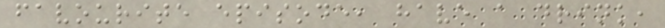favourite episode, have a drink,
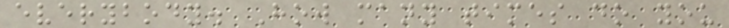everybody. How many times do you
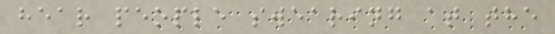hear people swearing at the
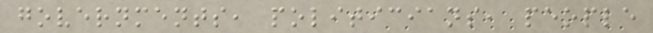governments, politicians, people
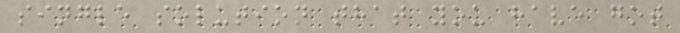single solution that you have got
